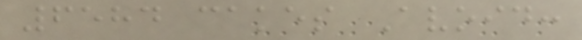6584 cakes Avoid:
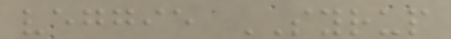veggie SYRUP
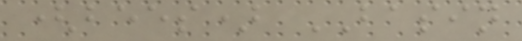(bees) BASIN
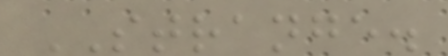STRANGE.
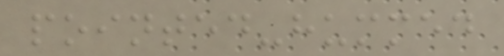pointed-hummed
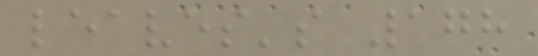leaves's 178
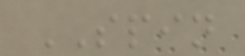SPIN
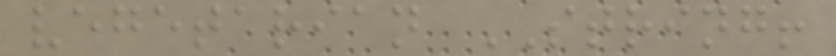vegetarian STRING!
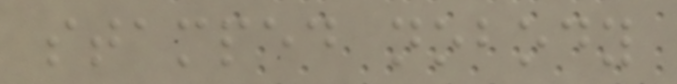stamped nobody
